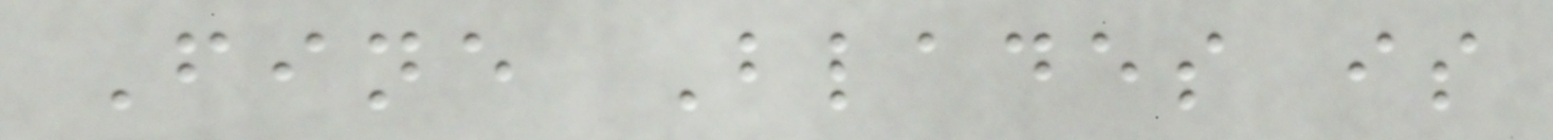Fine Blades is
